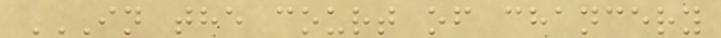IN THE COURT OF CHANCERY
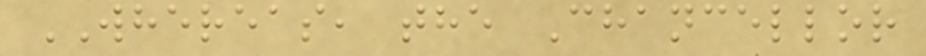WHEREAS, the Chancellor
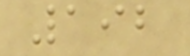192
